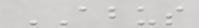ABUS
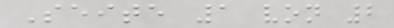Seite 1 von 2
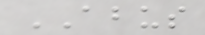ABUS
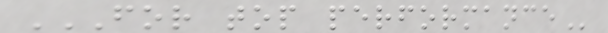FOR TOP PERFORMANCE
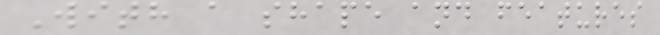With a shape and features
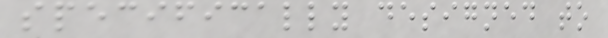specifically designed to
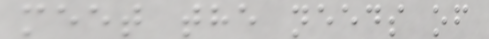meet the needs of
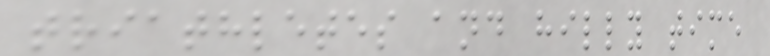triathletes and hilly time
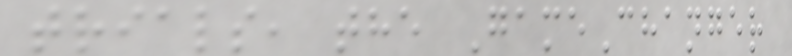trials, the GameChanger
